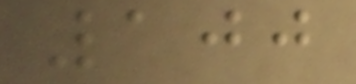100
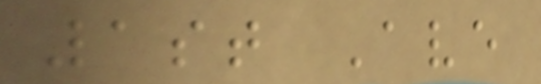1st Ave
